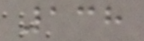138
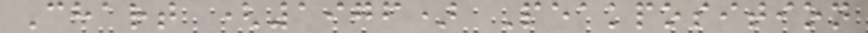Chart (1976) Peakposition
